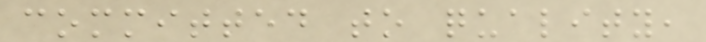committed to quality,
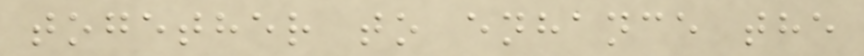together to enhance the
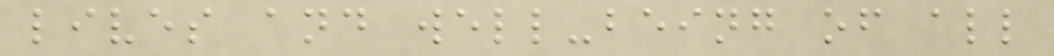lives and well-being of all
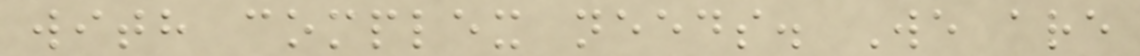with complex needs. We are
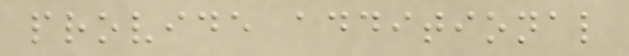provide additional
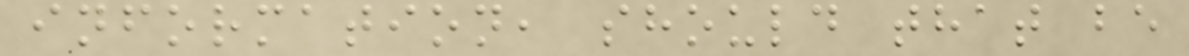information, should that be
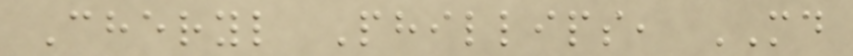Cheryl Phillips, MD
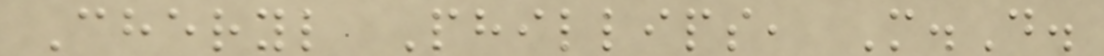Cheryl Phillips, M.D.
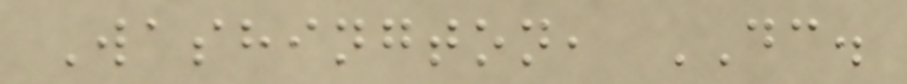Washington, DC.
